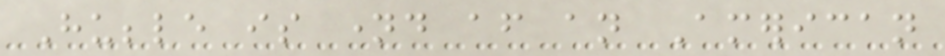Hubble is named after an American
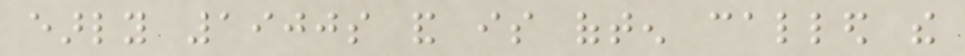early 1900s and is often called the
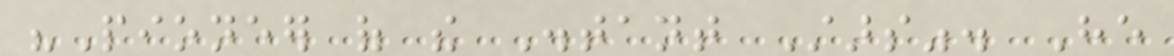"Pioneer of the Distant Stars". He
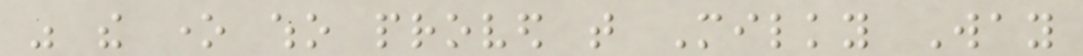was the one who proved that Milky Way
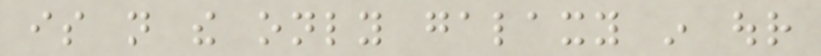is not the only galaxy in our
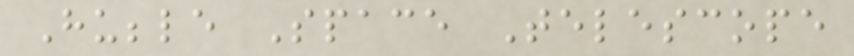Hubble Space Telescope
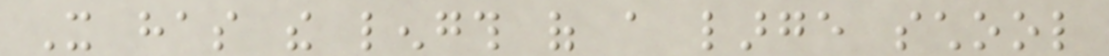It has the length of a large school
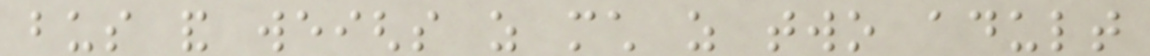bus and weighs as much as two adult
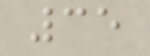35
